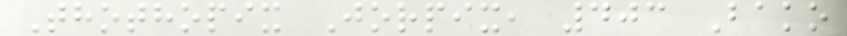Thothopix Jorpix, 403 Bako
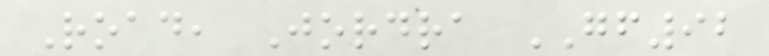Road, Jordra GF92
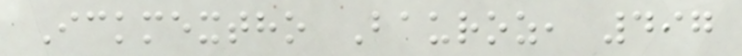Ickmextho Bauroz, 497
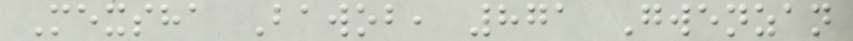Mexsha Bawob, 871 Gwenzan
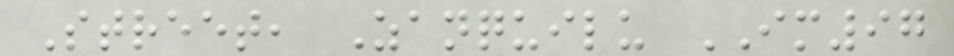Street, Zanquilu IM97
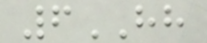6HH
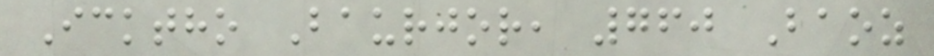Icktho Baurjor, 760 Baoz
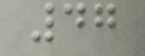47
